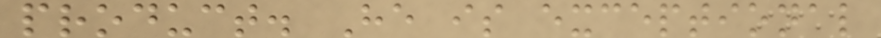product. He is exceptional
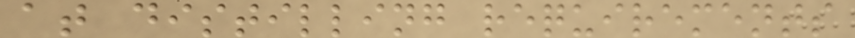at distilling requirements
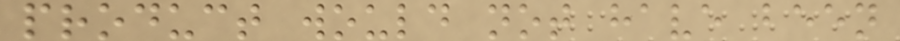product would not have been
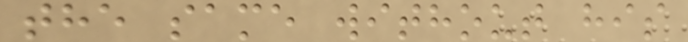the same without his
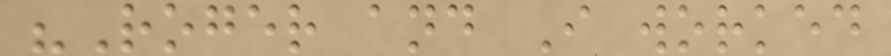"Roger and I worked
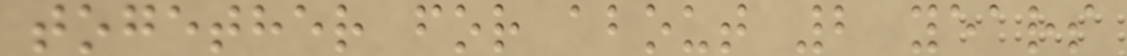together for about 2 years
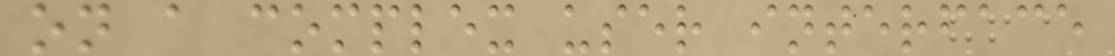on a complex user interface
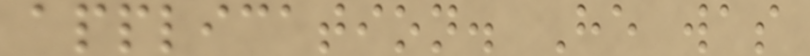application. He was
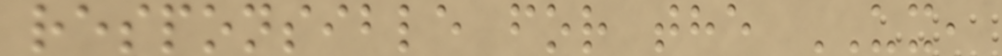responsible for the UX,
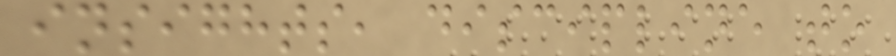insights, discipline to
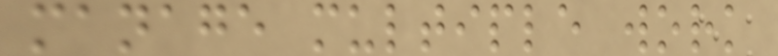manage multiple work
